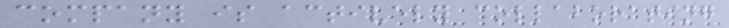company is actively collaborating
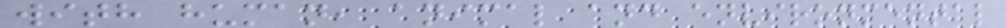with human, animal and environmental
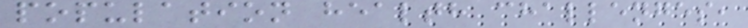population health challenges,
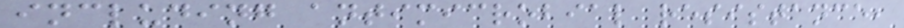including antimicrobial resistance,
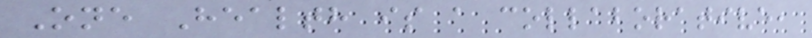One Health is a collaborative,
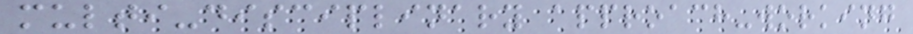multi-disciplinary approach-working
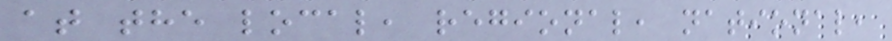at the local, regional, national,
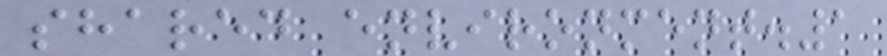shared environment.1
